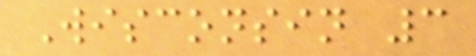Wisconsin 3
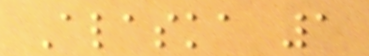Alaska 1
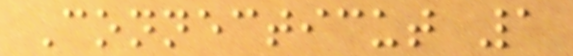Connecticut 1
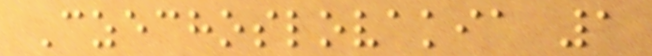Czechoslovakia 1
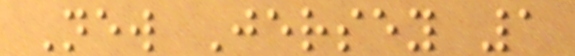New Jersey 1
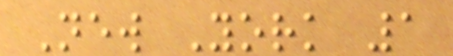New York 1
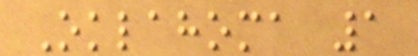Oklahoma 1
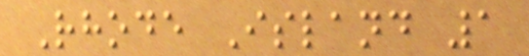Rhode Island 1
